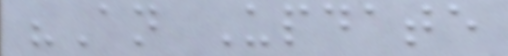"An Update
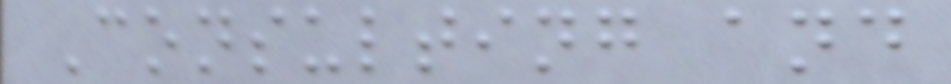Consulting and
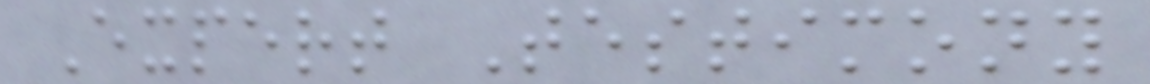Expert Testimony
